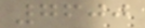7600
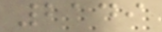2149
